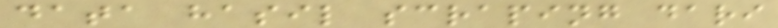data hasil scraping dari
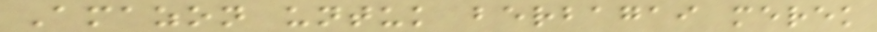Amazon untuk berbagai merek
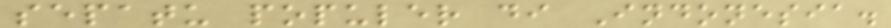sepatu populer di Indonesia.
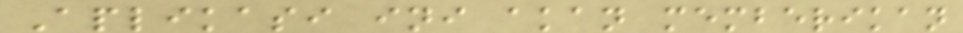Aplikasi ini akan memberikan
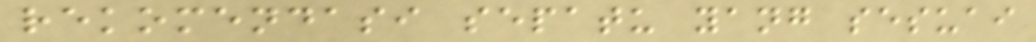rekomendasi sepatu yang sesuai
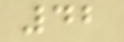42
